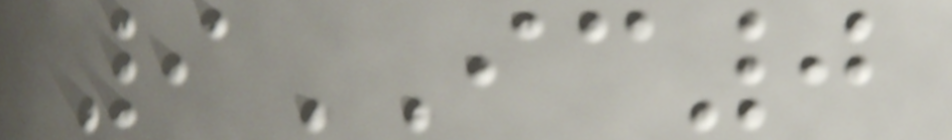9IC0
